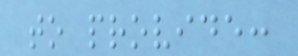to provide:
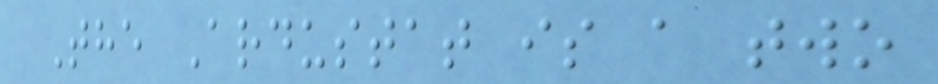The Ardustat is a two
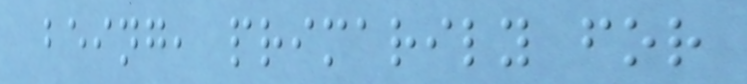being, primarily for
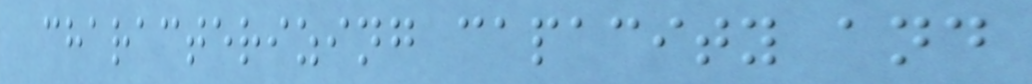characterizing capacity and
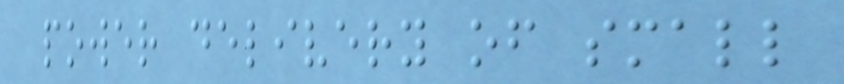power delivery of small
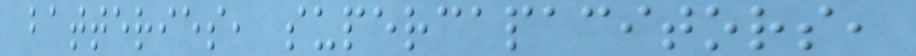batteries, supercapacitors,
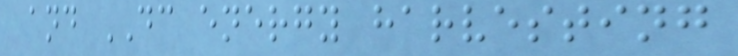and DC energy harvesting
